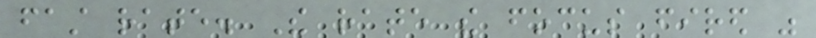fast rate. The rate the focus fired was
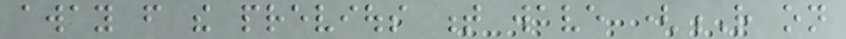away from the previous t wave (R on
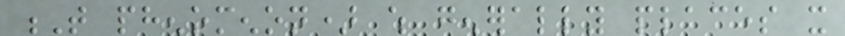T phenomenon) which generally places it
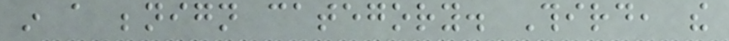in a benign category. Third, the
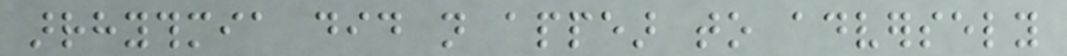arrhythmia did not appear to adversely
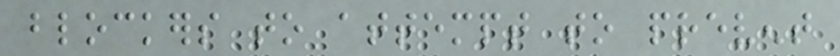blockers to attempt to prevent
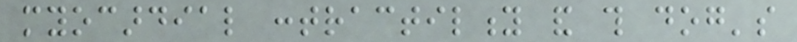myocardial contractility and this dog's
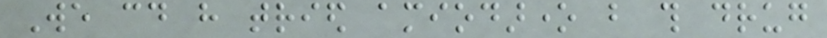We could have tried amiodarone but this drug
